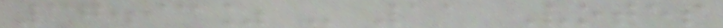37.93% - 11 Votes
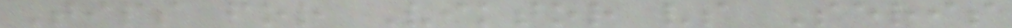Tips for Viktor vs Seris
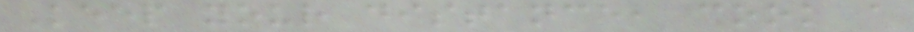Keep your distance, cook a
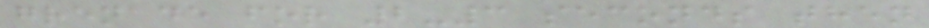grenade for 2-3 seconds then
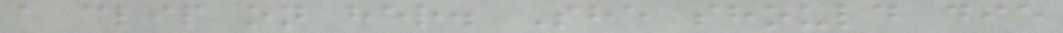a clip on her. She should die
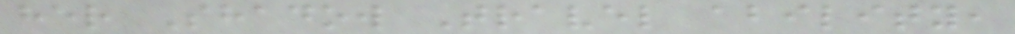her Shadow Travel ability,
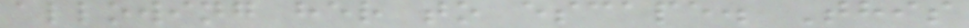allowing her to escape. This
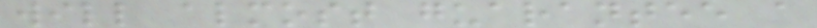will almost guarantee a
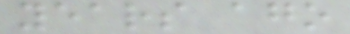years ago
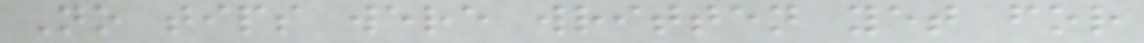No tips were written yet for
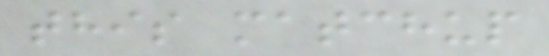this matchup
